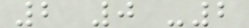2 0 -2
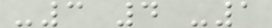-3 4 -1
